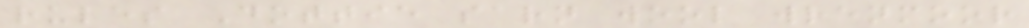rules Dottie sarn wool wrenmoor
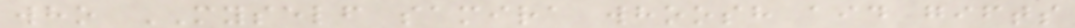who MYSELF samira whoosh aid gifts
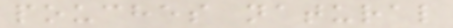pouches natural
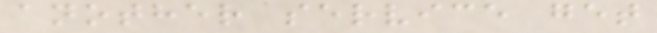another service get
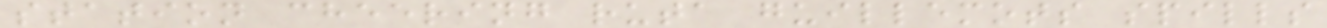station cheering ruta guillemots spills
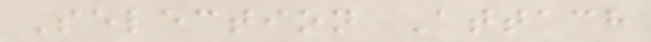Selection Attach
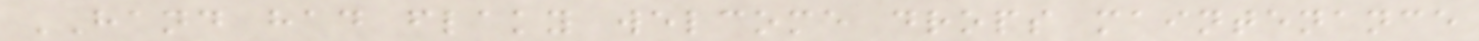HAND had flaky welcome drops maintenance
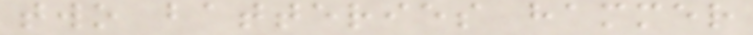two batteries hammer
